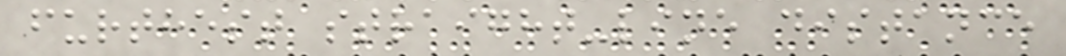furthest straight-line distance
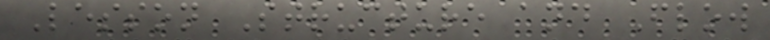Lesson Structure and Flow
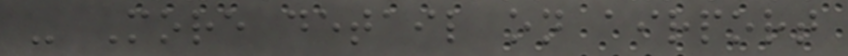- More detail on airport
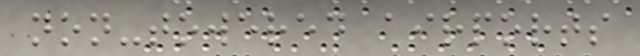non-towered airports
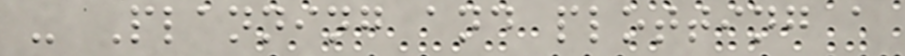- Planning and plotting a
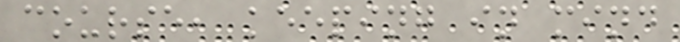course, keeping in mind
